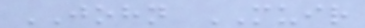JOHN MUIR
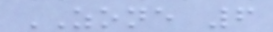ZONE 6
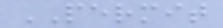PERMIT
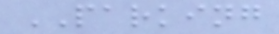PARKING
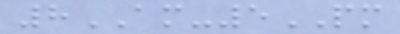8AM-5PM
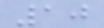10
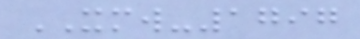XMW-1797
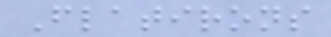Flatirons
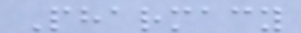Pharmacy
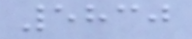5830
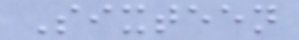Sixteen
